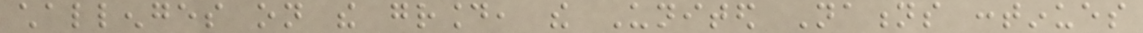challenges on the ground, the United Nations continues
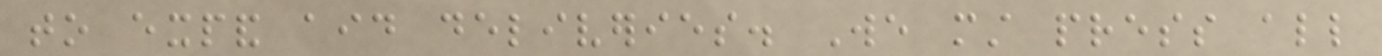to expand aid deliveries. We must press all
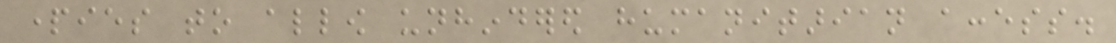parties to allow unhindered humanitarian access.
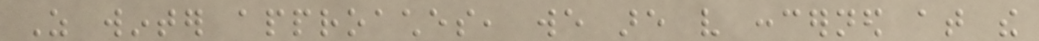As winter approaches, we are very concerned at the
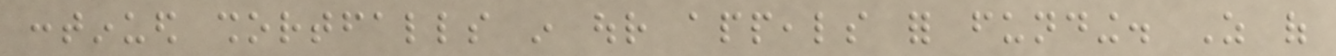continued shortfalls in our appeals for funding. As of
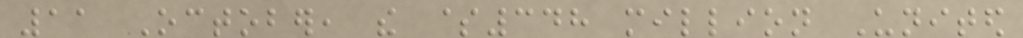11 October, the $348 million United
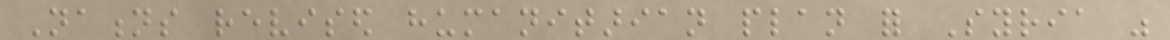Nations revised humanitarian plan for Syria was
